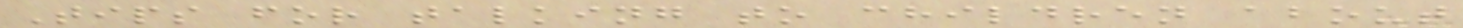Tips for talking to children about
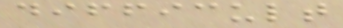difficult
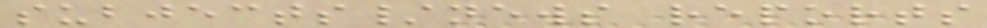subjects/news reports
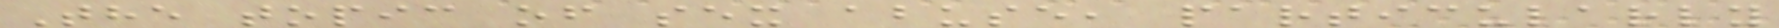The topic of sex abuse, particularly
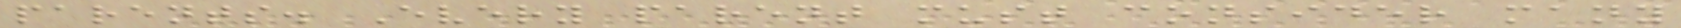parents. Every parent must consider many
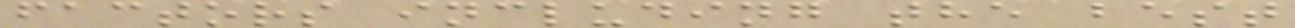factors including the best
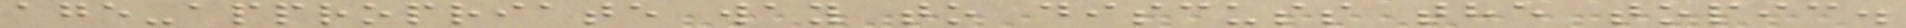age-appropriate way to discuss the topic.
